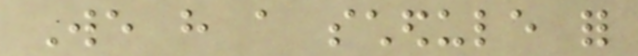We have a schedule for
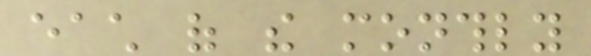each of the monthly
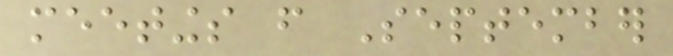meetings from September
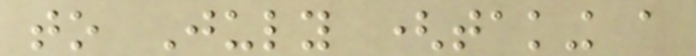to July (taking a
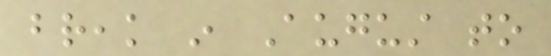break in August to
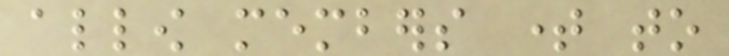allow members time to
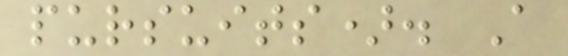pursuits). A
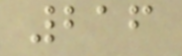216
